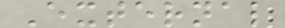External
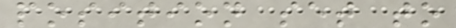position set to
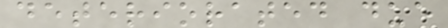deteriorated due
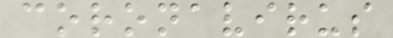coronavirus
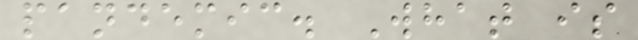pandemic. What is
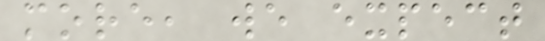more, we expect
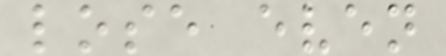lose even
